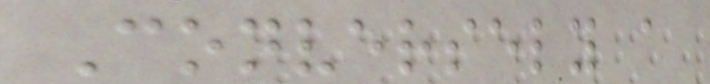Conversely a
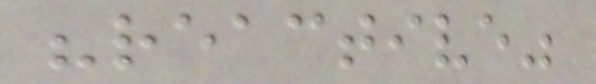"reactive"
